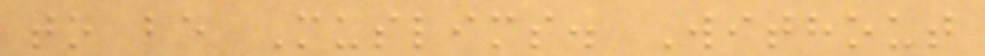to be Muslims. Without
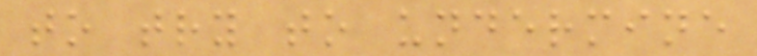to try to undermine
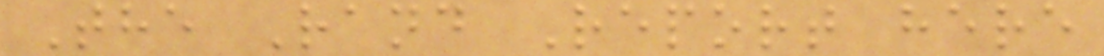The Rand Report here
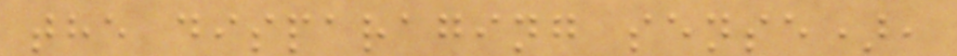the disparaging sense),
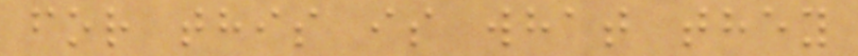for this is what they
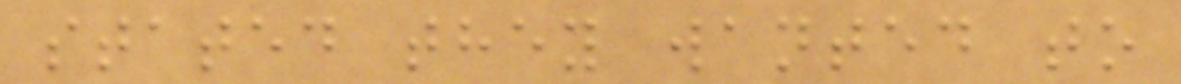stated they wanted to
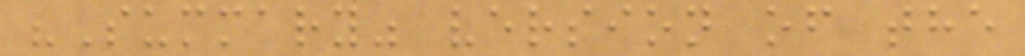"Summary" version of the
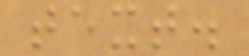text.
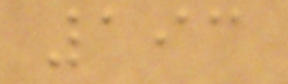193
